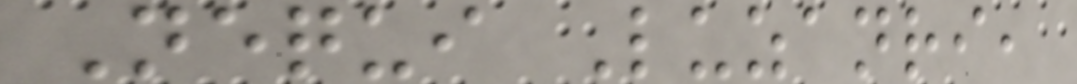Nequi Luzanri,
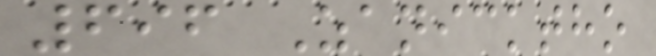696 Zanicktho
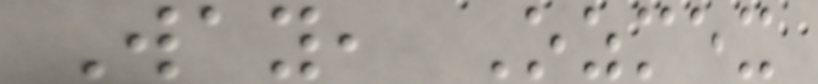Way, Ozmex
